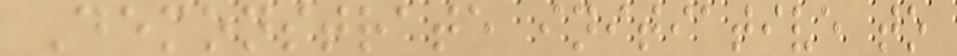Demonstrate initiative to
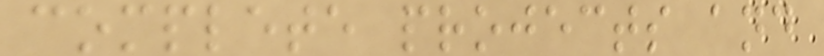complete projects and
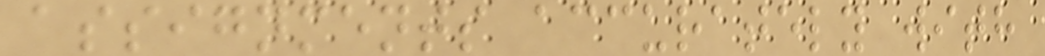assignments accurately with
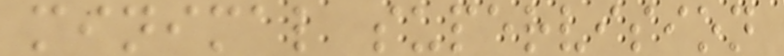minimal supervision
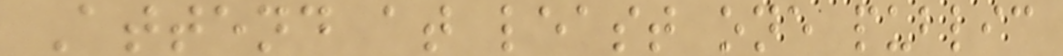Attend at least one public
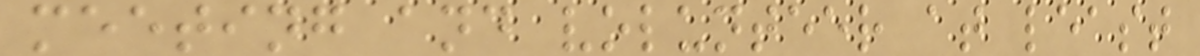meeting and volunteer at least
